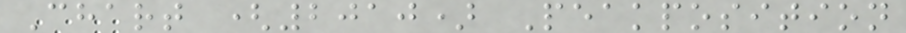Chart (2010) Peakposition
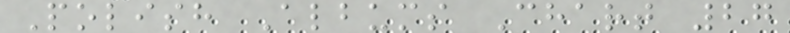Polish Albums Chart 27
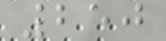250
